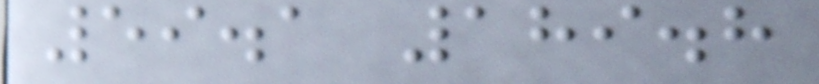59.1 189.8
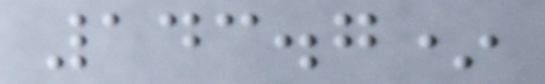143.7*
